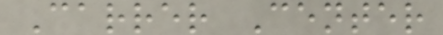Carrer Center
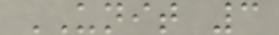UNIT 3
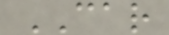CAR
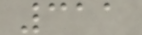311
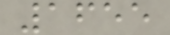1655
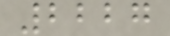2227
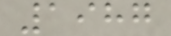1987
